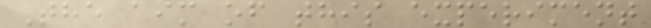The aim of this experiment
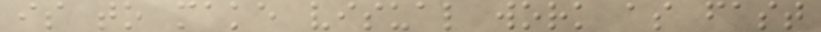is to make visual work as fast
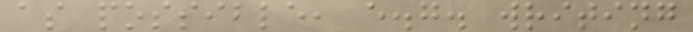as possible, e.g. writing
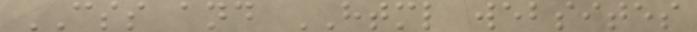CSS and HTML websites
